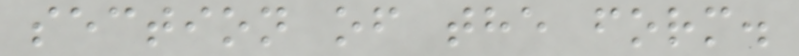section of the form.
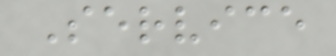Service
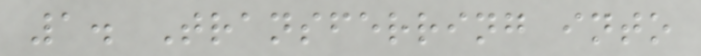1. Transferring into
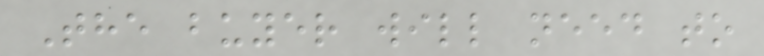The buyer will need to
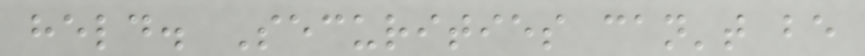held. Securities can't be
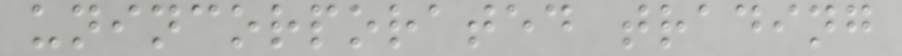unincorporated trading
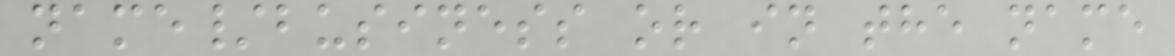name/business or in the name
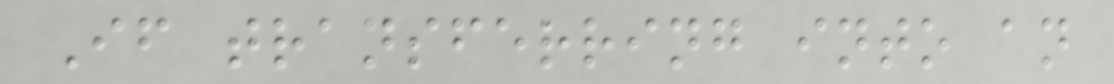If transferring into an
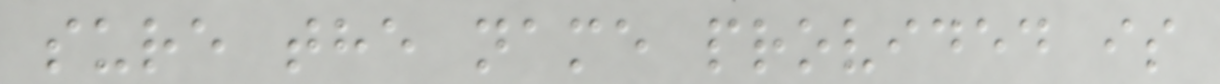sure the name provided is
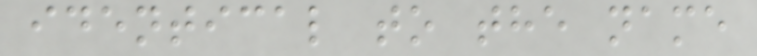identical to the name
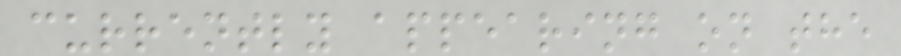currently appearing on the
